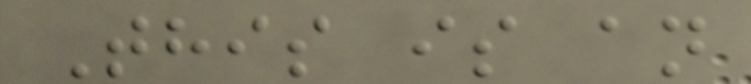This is an
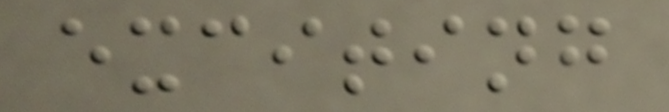exciting
